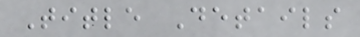Title Details
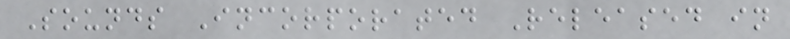Sounds Incorporated Released in
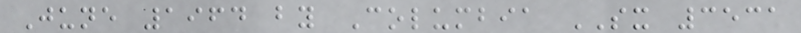June 1964 by Columbia SX 3531
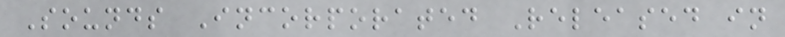Sounds Incorporated Released in
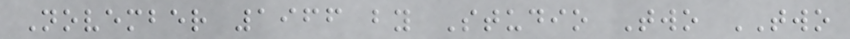November 1966 by Studio Two TWO
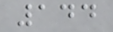144
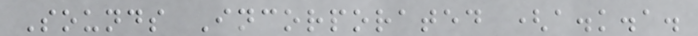Sounds Incorporated (a.k.a.
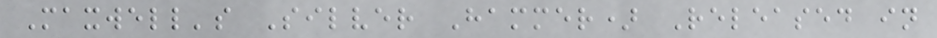Maxwell's Silver Hammer) Released in
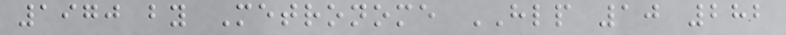1970 by Metronome HLP 10 282
